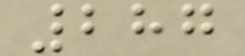287
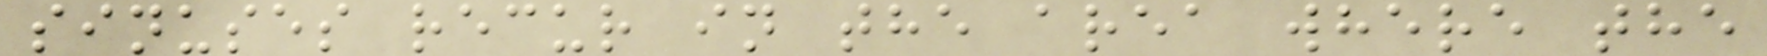sinuses recur in the area where the
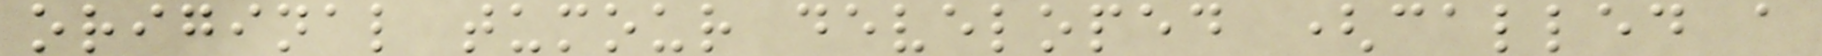original tumour developed (called a
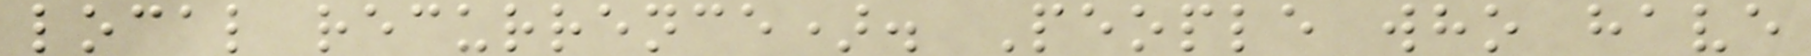local recurrence). People who have
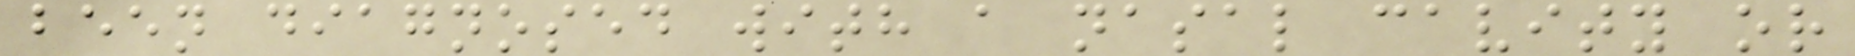been diagnosed with a nasal cavity or
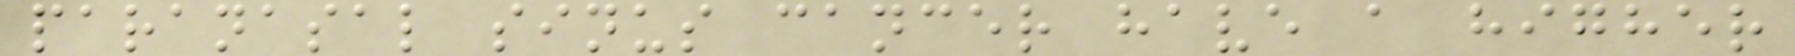paranasal sinus cancer have a higher
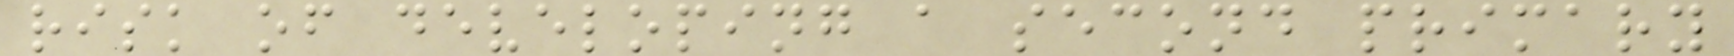risk of developing a second primary
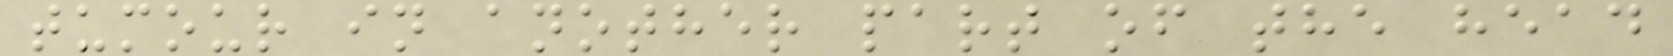tumour in another part of the head
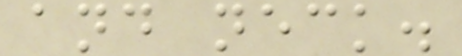and neck.
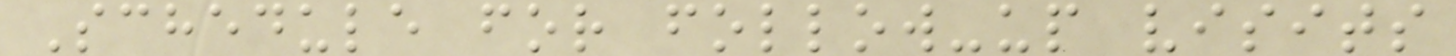Schedule for follow-up visits
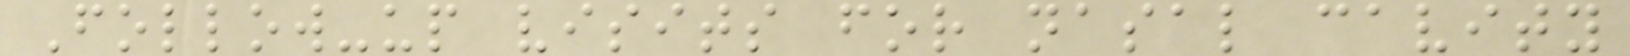Follow-up visits for nasal cavity
